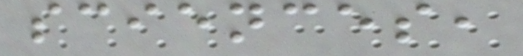sciences,
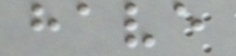have
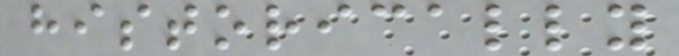historically
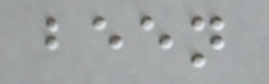been
